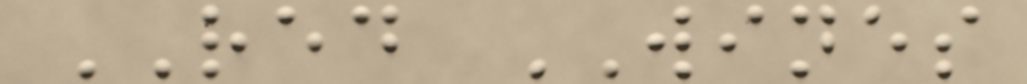RED WINES
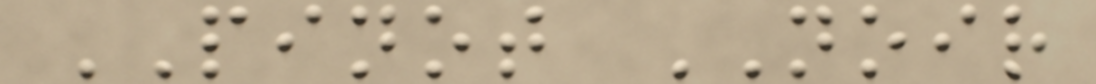PINOT NOIR
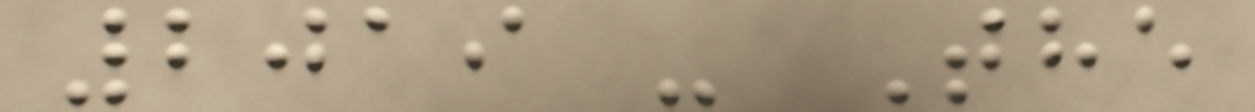2019 - The
